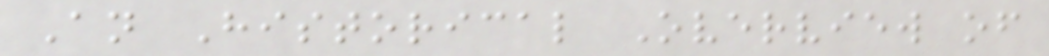An Historical Overview of
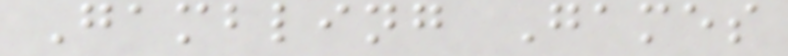Gambling Games
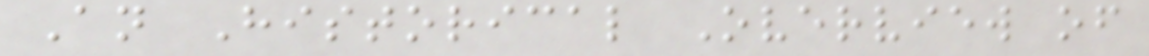An Historical Overview of
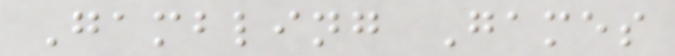Gambling Games
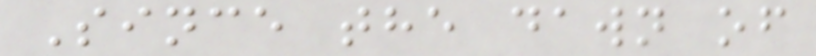Since the dawn of
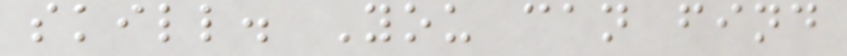skill. You can find
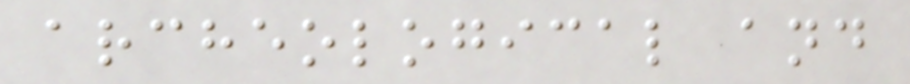archeological and
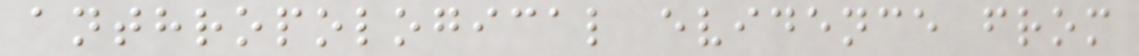anthropological evidence from
